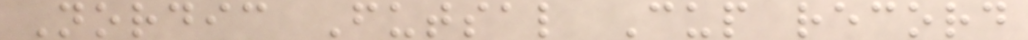Nordic Futsal Cup record
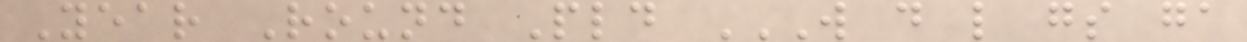Year Round Pld W D L GS GA
